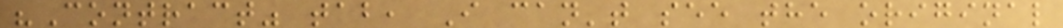"Contract" tab, I can't see the original
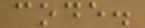code.
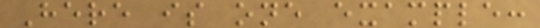Here is one example:
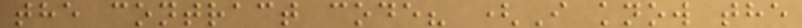the contract code? (I know the
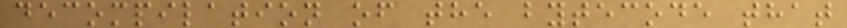decompilation of the bytecode that
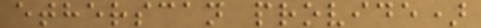etherscan provide)
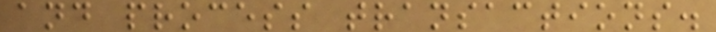and process transactions.
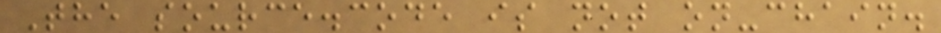The source.code is not on-chain.
